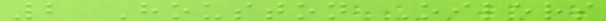2 Houston Oilers
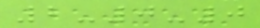2-0-0
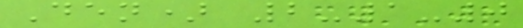Den) 2-1-0
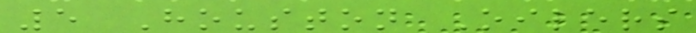5 Houston Oilers
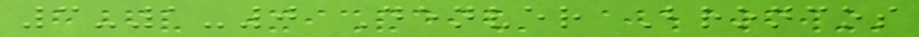3-1-0 Denver Broncos
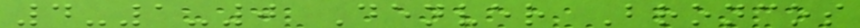4-1-0 Denver Broncos
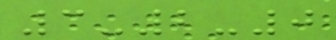3-2-0
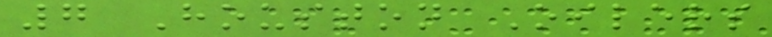7 Houston Oilers
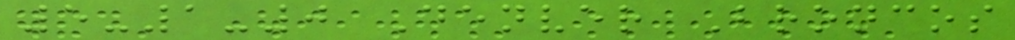5-1-0 Denver Broncos
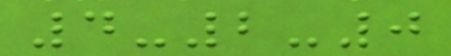4-2-0
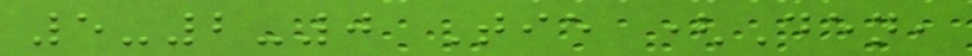5-2-0 Tie (Den,
